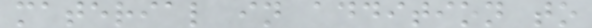material in addition to
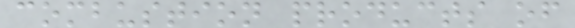combustion products of
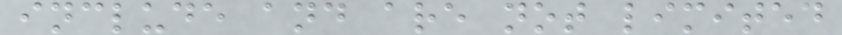include and are not limited
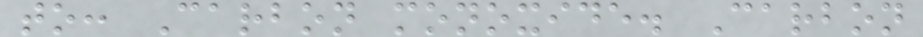to: Carbon monoxide. Carbon
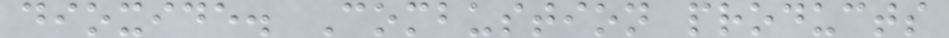dioxide. Combustion products
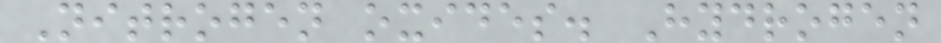Nitrogen oxides. Hydrogen
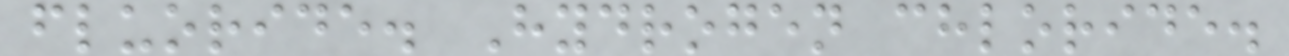fluoride. Hydrogen chloride.
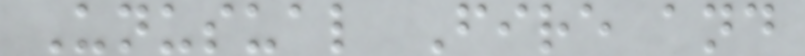Unusual Fire and
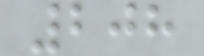208
